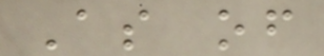As of
